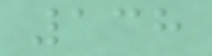138
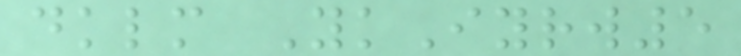dklm YkIyrw5
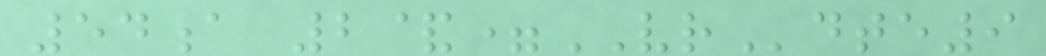54a 2&=VRdte9
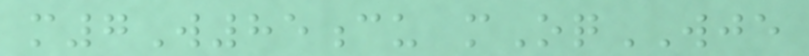m7W85cu mOqWJE
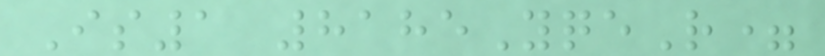Is1 8185YqeR=
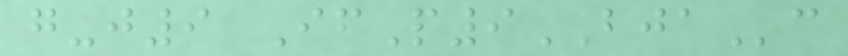g-j9 IfP9BJAc
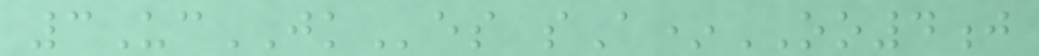3UcJKes sA*OO4j
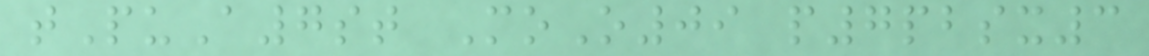tPuA7st MoO09 p7pbsx3
